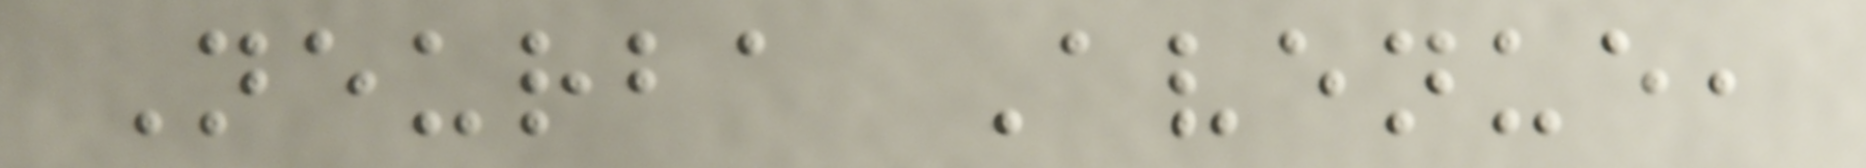Neurba Avenue,
